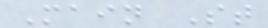Main St
